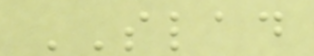SLAD
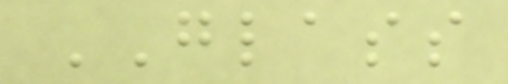GLASS
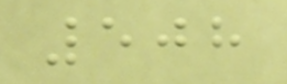508
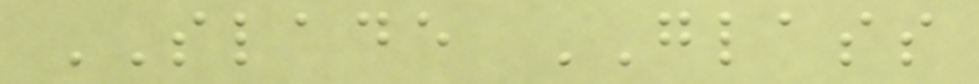SLADE GLASS
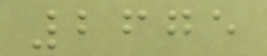2675
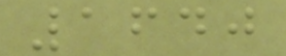1640
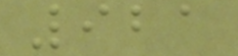921
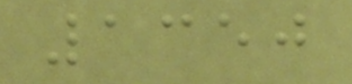1350
